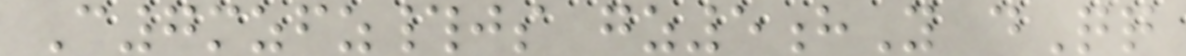C7mzfz#js gz5hY dQq
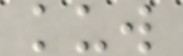kuw
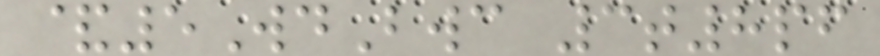&5WdBwc 3t8pf
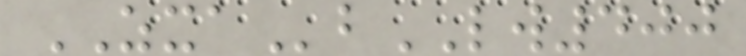ZXAbLW400
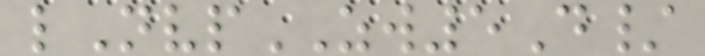lNvpZW5D/
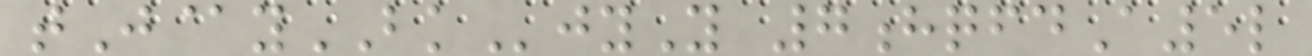tJ@yBKjyY 7hqfdA5l
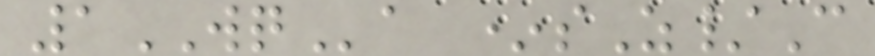1WQa *sZ/C
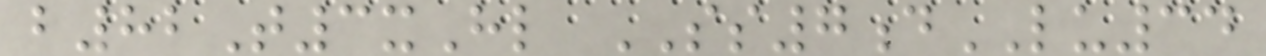b82T3xHl SS7dLU34
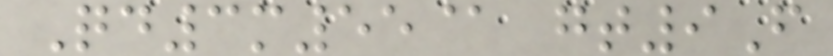Qd3m55@ gt9F
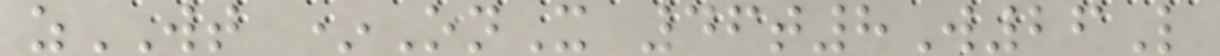zWT *OnX 46t8W26L
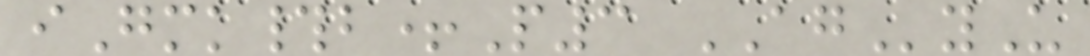iGmk#b+P3 AGyU
